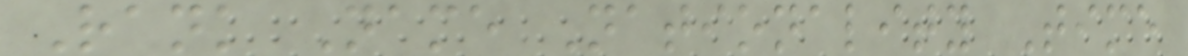Rank Name Nationality Time
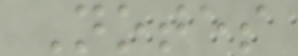Notes
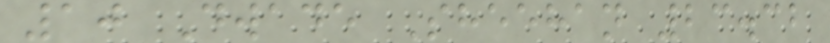10 Dwade Sheehan 23.32
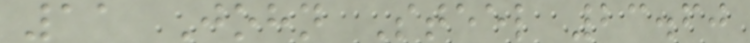11 John Steel 23.60
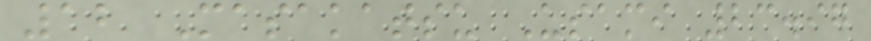12 Masakatsu Usami 23.97
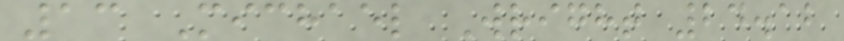13 Michael Wright 24.12
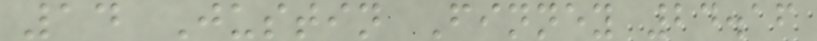14 Justin Finney 24.16
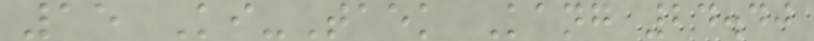15 Ki-Taek Kang 24.40
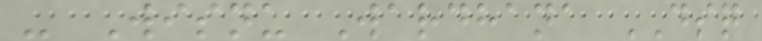- Wisnu Wardhana DSQ
